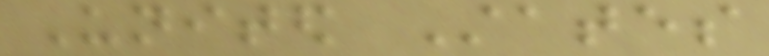United States
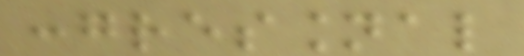congressional
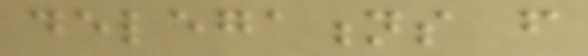delegations from
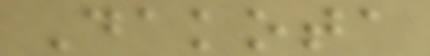Dakota
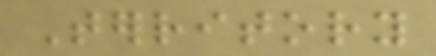Territory
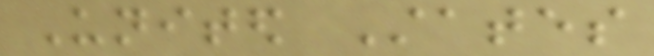United States
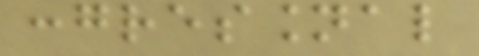congressional
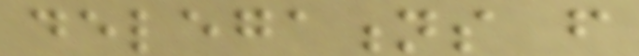delegations from
